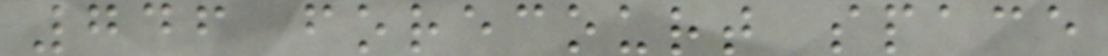746 forecourt space
